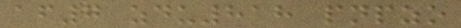af7 zdu818 pnpzo
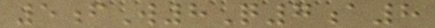5fW8Q7a8
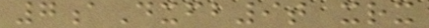7aDxfb9t xrx
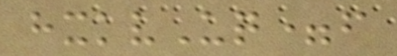hxkvUq=f
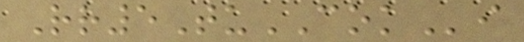Rr5TuCOKi
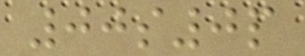00s0p
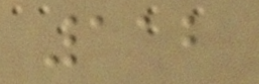112
